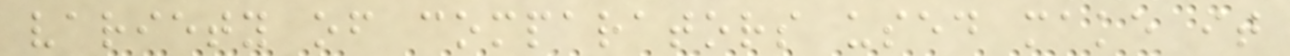variety of comparators used make it
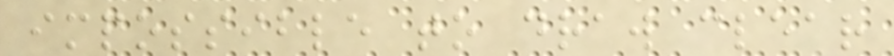impossible to draw clear
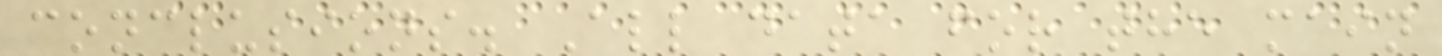conclusions. All data for the main
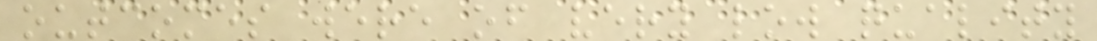outcomes were of very low quality
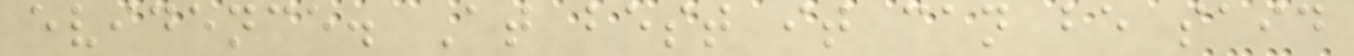evidence. At best it can be said
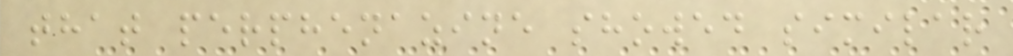that perphenazine showed similar
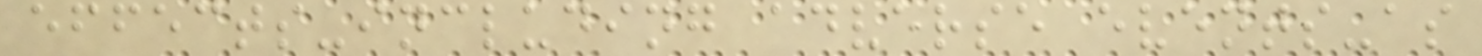effects-including adverse events-as
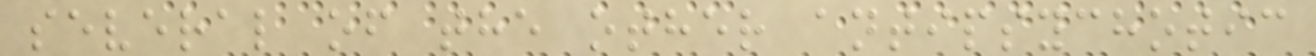several of the other antipsychotic
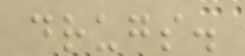drugs.
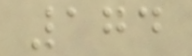174
